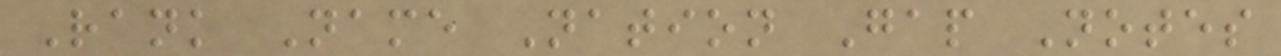Rank Name Nation Gap Notes
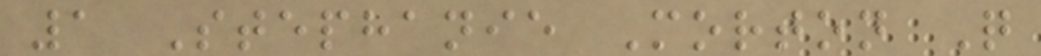1 Stephanie Morton Q
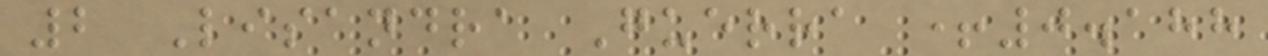2 Lisandra Guerra +0.188
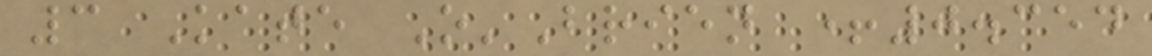3 Kate O'Brien +0.354
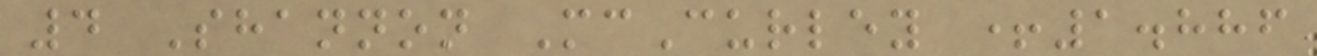4 Shannon McCurley +1.886
